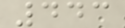443
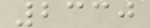2330
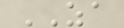ZA
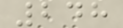248
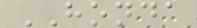HONDA
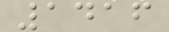1416
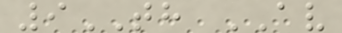9TH AV
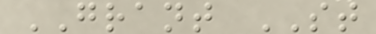GRANT ST
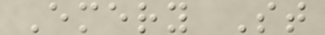Emery St
